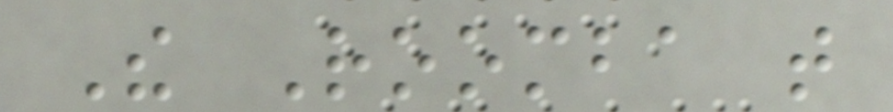The Roomba that
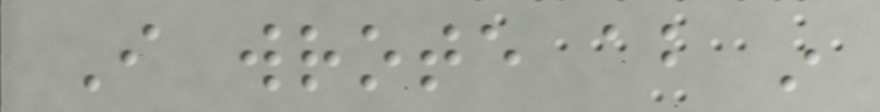I wrote about in
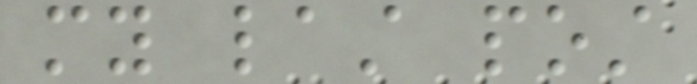my last post
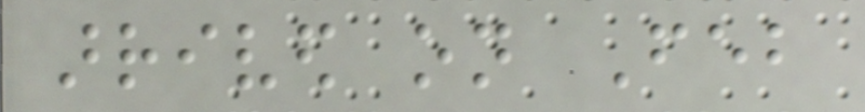arrived on Feb
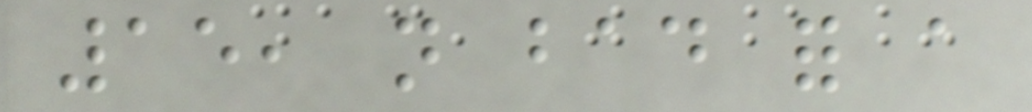15, not bad for a
